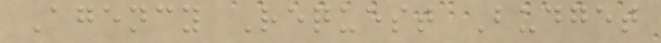Agency Request Budget
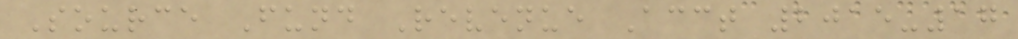Source Fund Revenue Acct 2015-17
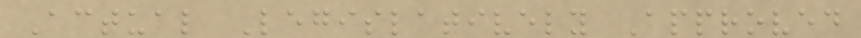Actual Legislatively Approved
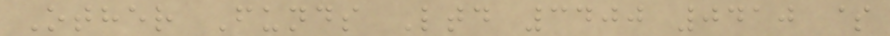Other Funds Ltd 3400 0410 $
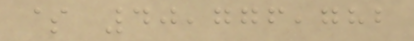$ 40,776,782
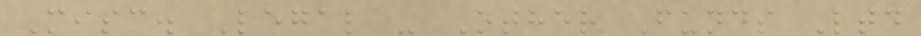Misc. Legal - Other Funds Ltd
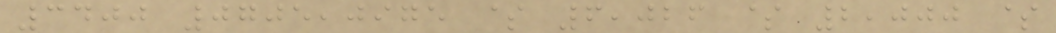3400 0705,0975 $ 6,026 $ 2,000 $
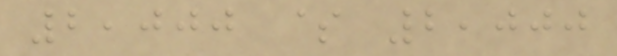2,000 $ 2,000
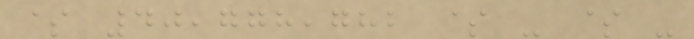$ 40,778,782 $ - $ -
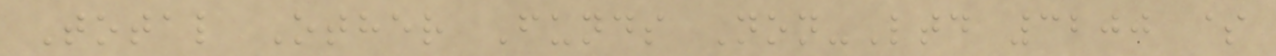Total Other Funds Non-Ltd 3200 $
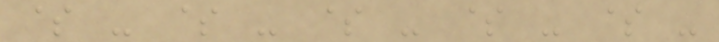$ - $ - $ - $ - $ -
